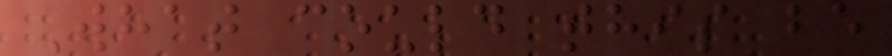What could this be
